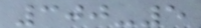300-5
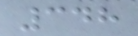348
